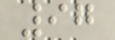97
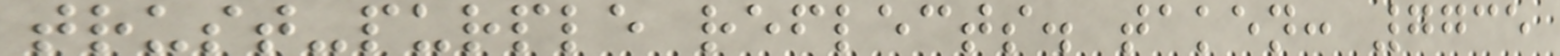trust-purple reflects. taken: 7735
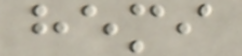hemi
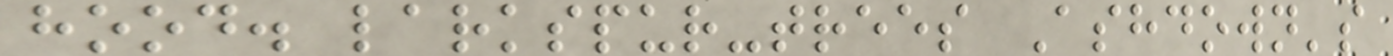hood. larkspur-trees Ashdown's
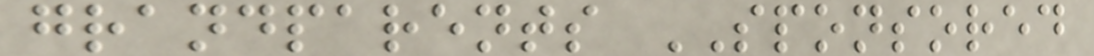grandparents SPONSORED
